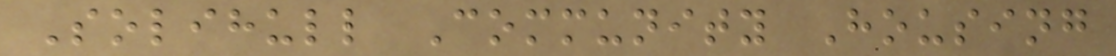Solihull Community Housing
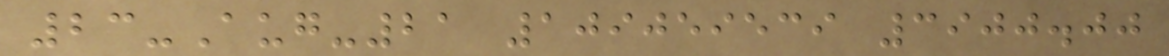23-Aug-21 109059539 3900.00
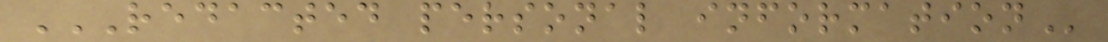REDACTED PERSONAL INFORMATION
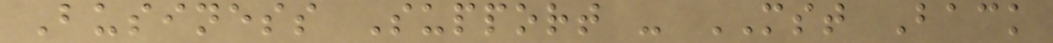Business Support - MST Back
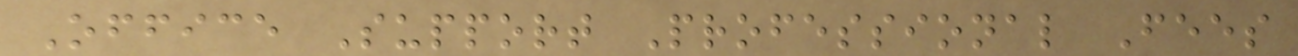Office Support Professional Fees
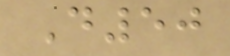D50
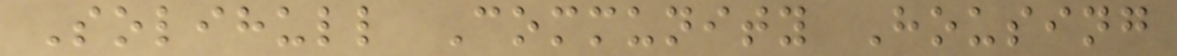Solihull Community Housing
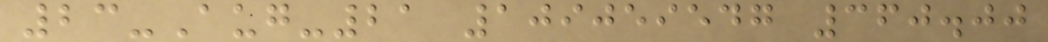23-Aug-21 109059547 360.00
